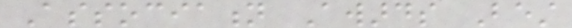Association Awards Best
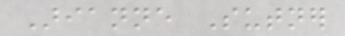Arianne Sutner
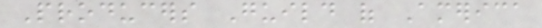Producers Guild of America
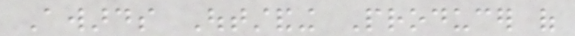Awards Outstanding Producer of
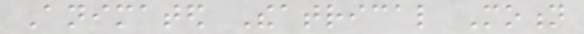Animated Theatrical Motion
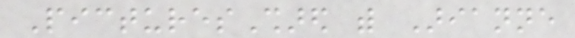PicturesShared with Arianne
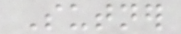Sutner
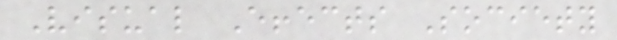Visual Effects Society
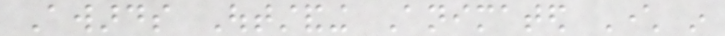Awards Outstanding Animated Character in
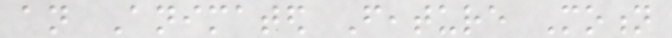an Animated Feature Motion
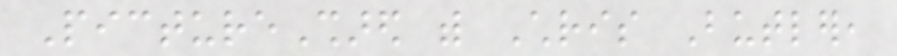PictureShared with Chris Butler,
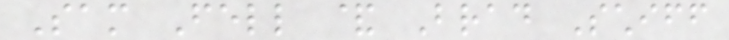Sam Fell & Brad Schiff
